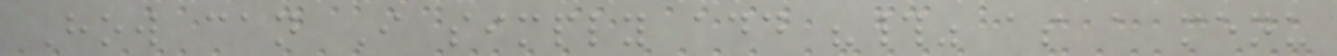How can I simply add "#" as a menu
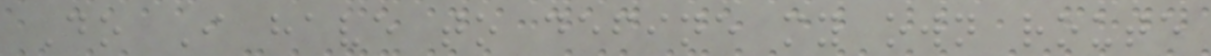Do I have to define my own route
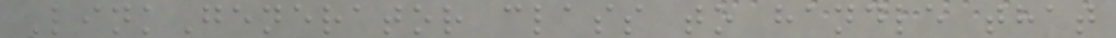LinkGenerator class to handle that
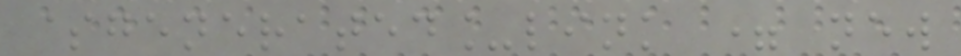$generated_link = new
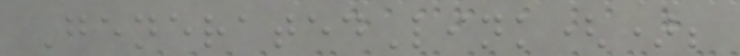GeneratedLink();
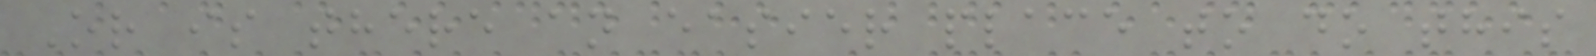Or is there an easier place to do this
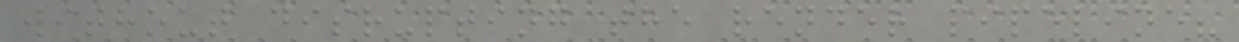without disrupting the render pipeline?
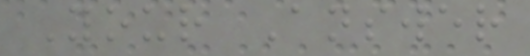Your Answer
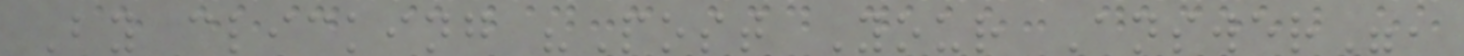By clicking "Post Your Answer",
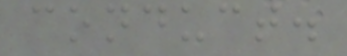conduct.
